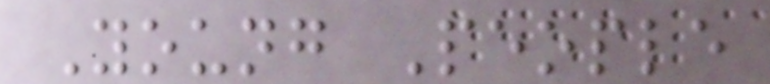Young People
